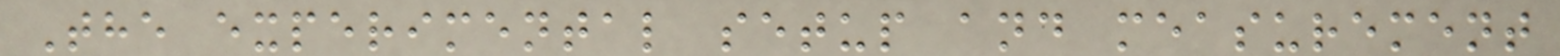The experimental setup and measurement
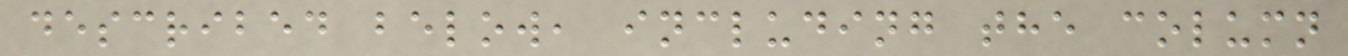described below, including the column
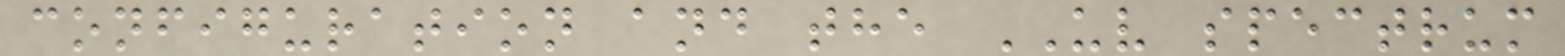configuration and the UV spectrum
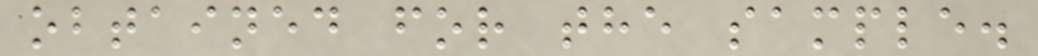obtained for the sample.
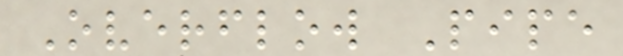Overflow Pipe
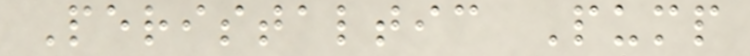Peristaltic Pump
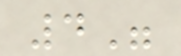4"
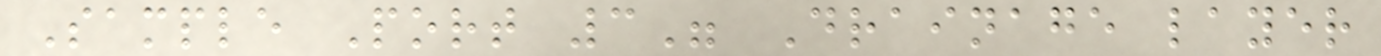Sample Port 3" Drainage layer
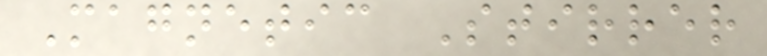Magnetic Stirrer
